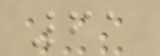61
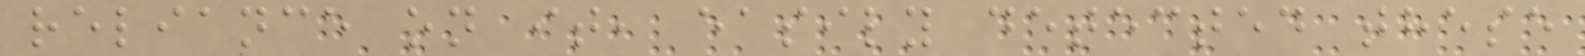reliance on it, easily detected these
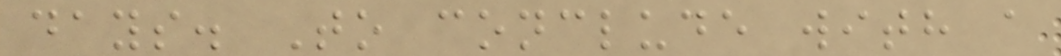days. To conclude with a
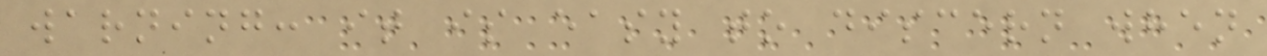warning: it is easy to discern when
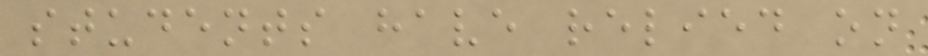students have relied on
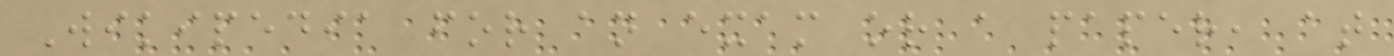Wikipedia for an exam or a paper, at
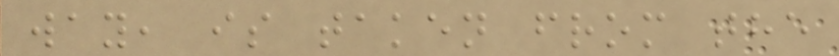way, is taken from the
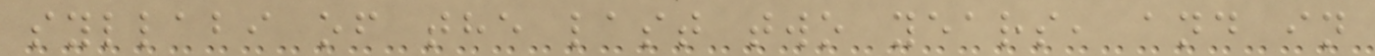syllabi of the last two years, and in
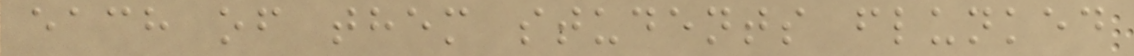each of them students flunked
